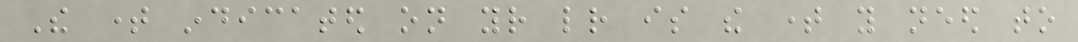The time indicated on your letter is the time you need to
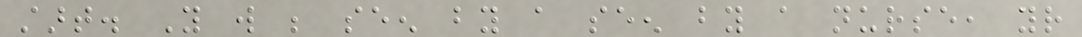start. You will be seen by a seen by a nurse, your
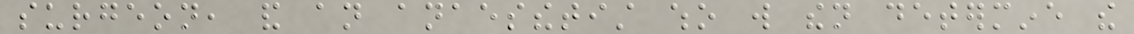surgeon, and an anaesthetist who will then determine the
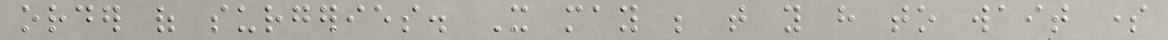order of surgeries. It may be that you have to wait some
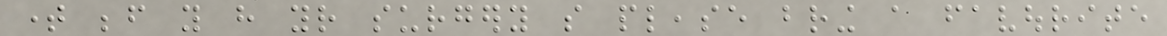time before you have your surgery so please bring a favourite
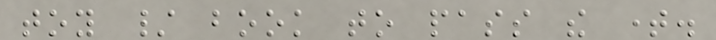toy / book to pass the time.
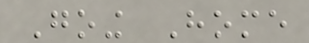Going Home
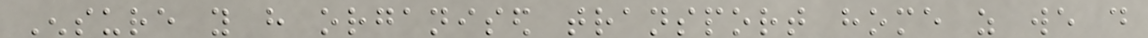Ensure you have organised transport home as we do
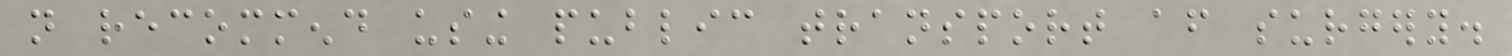not recommend using public transport after surgery.
